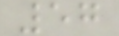57
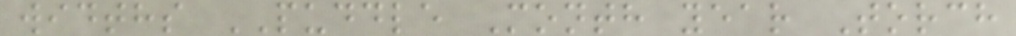widths PUDDLE Month year Torch
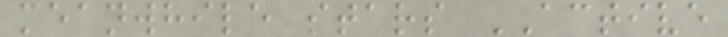meanwhile stars ACTIVE
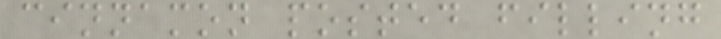cinnamon posted filling
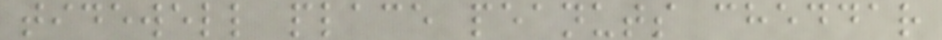tidewell place peanuts cheddar
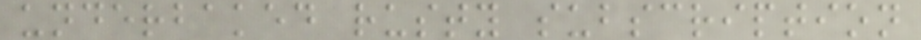underbaked rusty subscription
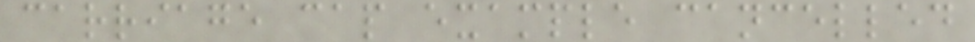carriage cap example cancelled
